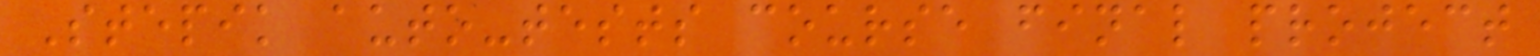Stepik auto-tests course final project
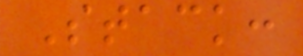Stack:
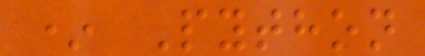* Python
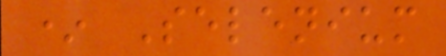* Selenium
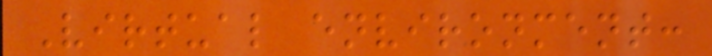Virtual environment:
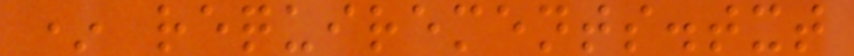* requirements.txt
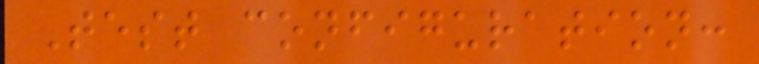Test configuration:
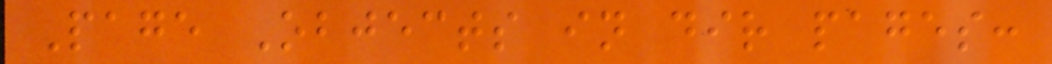Page Objects in dir pages:
